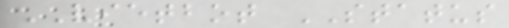VIETBOT STATUS
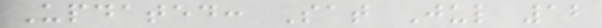Updated: Sat Jul 12
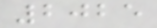2025
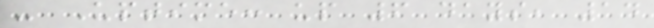- Uptime: up 6 days, 14
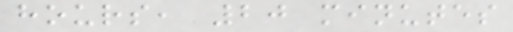hours, 20 minutes
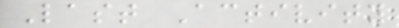Last Activity
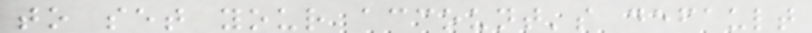to set your account's default
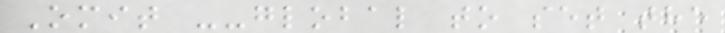Omit --global to set the
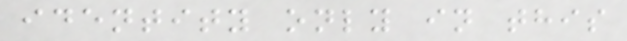identity only in this
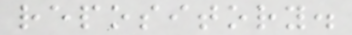repository.
